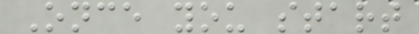Once you start
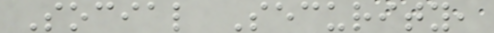Social Security,
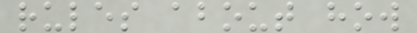rules about how
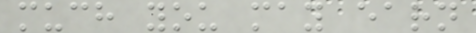much you may earn
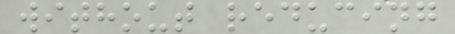without reducing
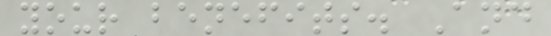your benefits. And
